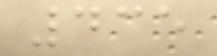435
